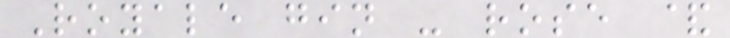Royale gin - rose &
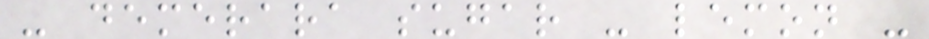- demerara sugar - lemon -
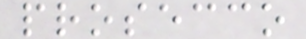prosecco
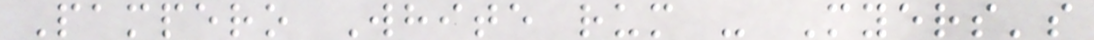Pampero White rum - Myers's
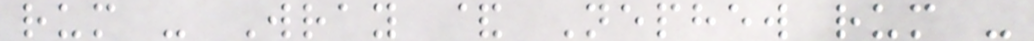rum - Wray & Nephew rum -
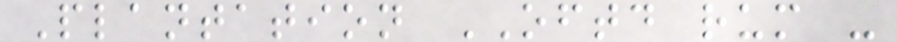Plantation OFTD rum -
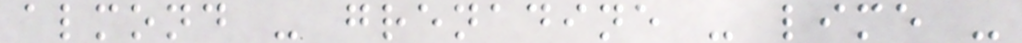almond - grenadine - lime -
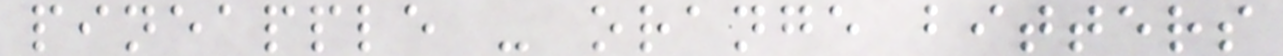pineapple - orange bitters
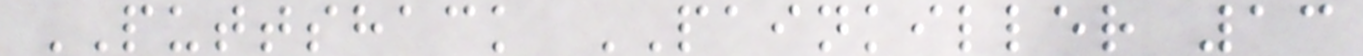PUTTSHACK PAINKILLER 13
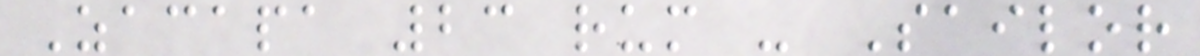Zacapa 23 rum - Sailor
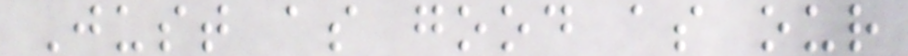Just as good as our
